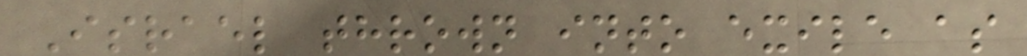Israel thrown into exile as
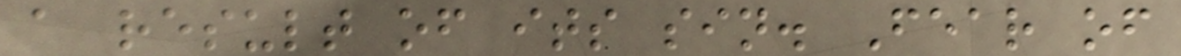a result of its sin. Fear of
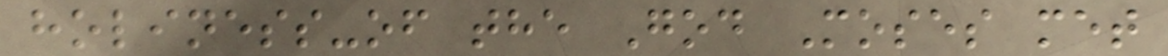holiness-of the God Moses met
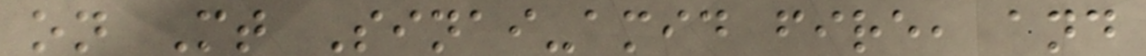on Mt Sinai-amid fire, and
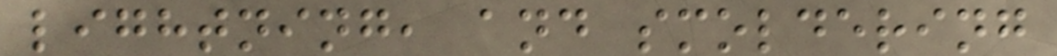lightning, and smoldering
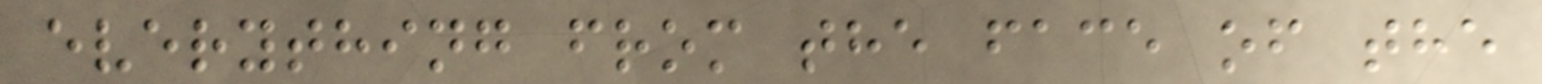everything from the face of the
